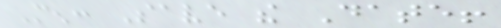Men: Save the Date!
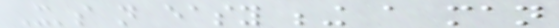It's not easy being a man
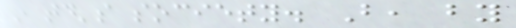in today's society. But, by
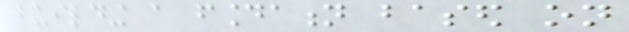building a foundation based on
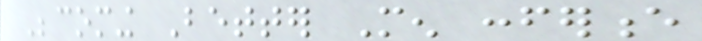Becoming Better Men conference
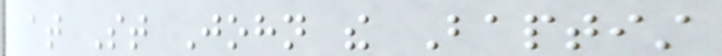at St John the Baptist
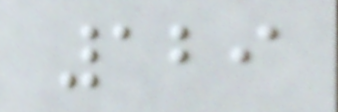129
